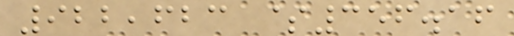922,623 $356.16
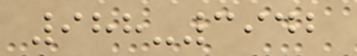988-3942
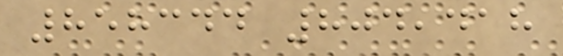858344 804,418
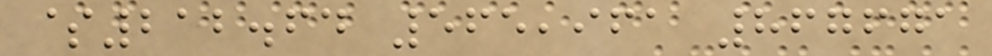$212.64 565,961 867671
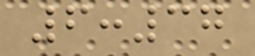6:37
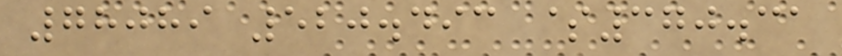78089 520.493 $370.31
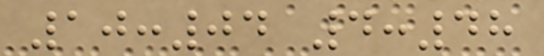10:04 4:48
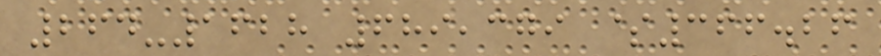264-1628 689,379 $366.26
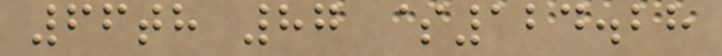66th 87 $124.28
